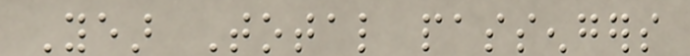Year Total passengers
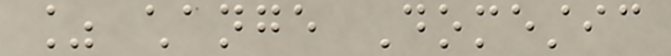% change Domestic
